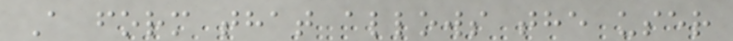A form that allows the user
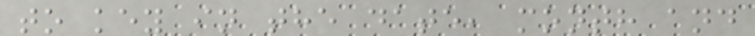to key in the date, month and
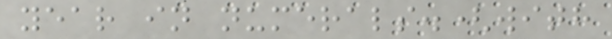year in numerals.(with
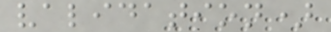validation)
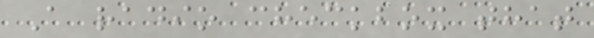A radio checkbox that
